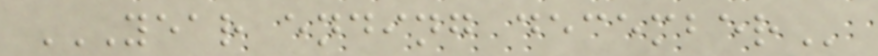YEAR ENDING DECEMBER
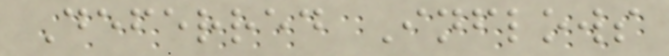Deferred Inflows
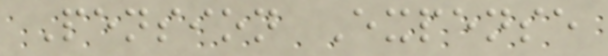Pension Expense
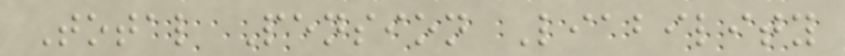Total Pension Liability
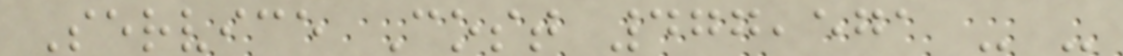Service Cost 477,571 - -
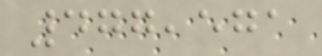477,571
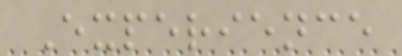Experience
